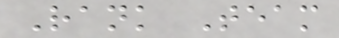Rank Team
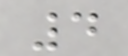4
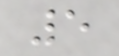5
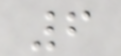6
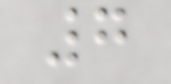7
